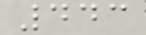443
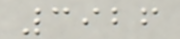3926
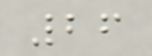26
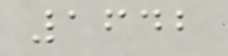1642
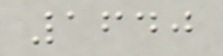1640
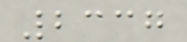2337
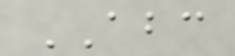ABC
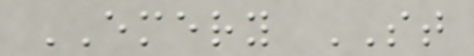EMERY ST
